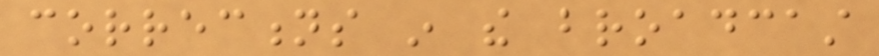corrections in the broadcast
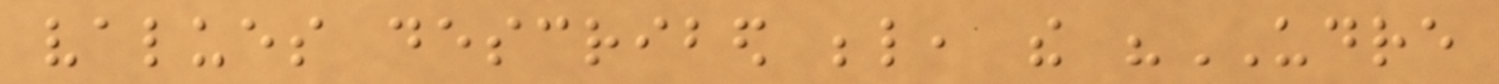values described below, the "UDRE
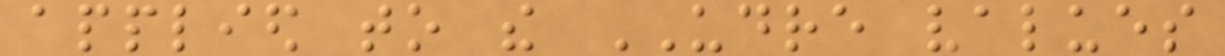applied to the UDRE values
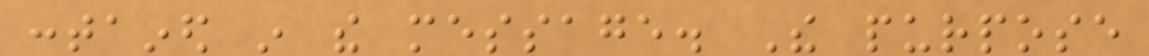contained in the message. The purpose
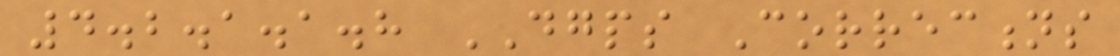4.2.1.1.8 DGPS Corrections
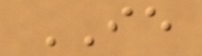IE
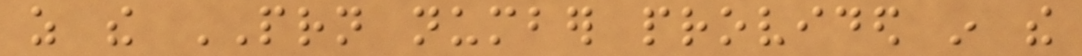as the PRN number provided in the
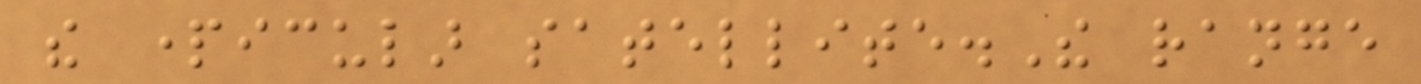the particular satellite.The range
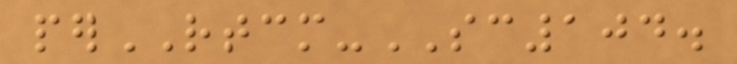perRTCM-SC104.
